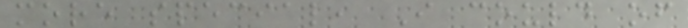more special, I could of
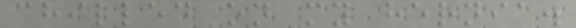chilled on my hernia.
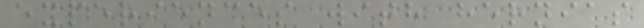experiences with hernias
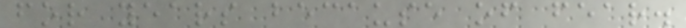for years because of fear.
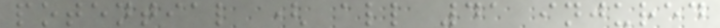potential ( all 41 injured
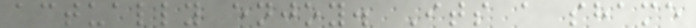actually enjoy. Its a shame
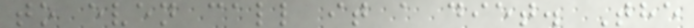to even call it a diet. The
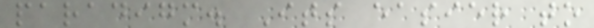paradigm. Its easier to
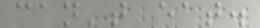can't eat.
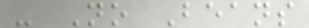- No Beans
